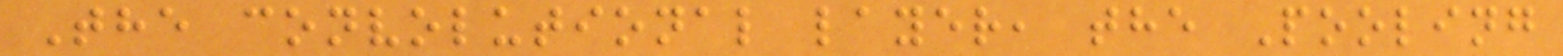The convolutional layer, the Pooling
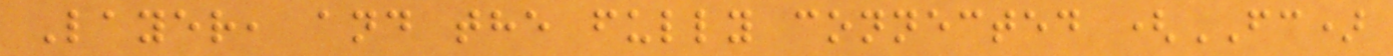Layer, and the fully connected (FC)
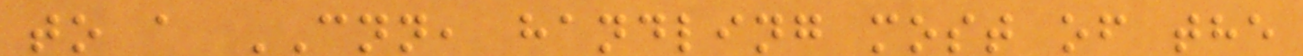to a CNN, handling most of the
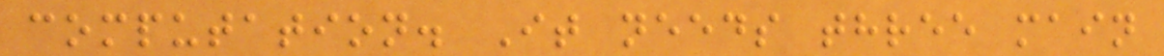computation. It needs three main
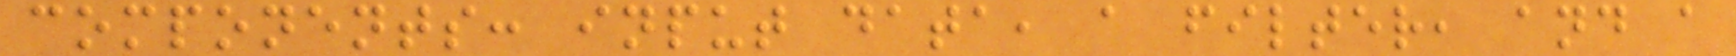components: input data, a filter, and a
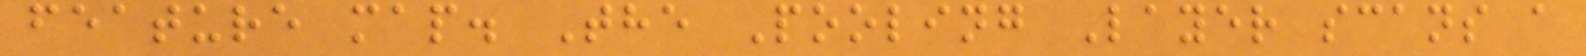feature map. The Pooling Layer scans a
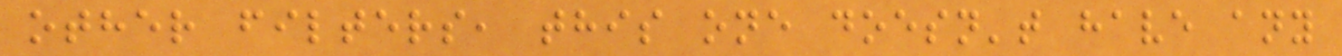other filters, this one doesn't have any
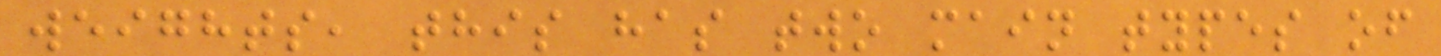weights, this has two main types of
